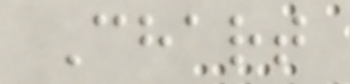Chart
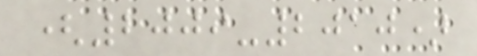(2009-2010)
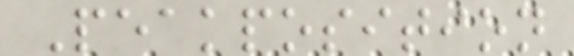Peakposition
